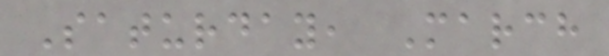Saturday, March
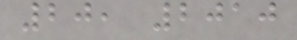20, 2010
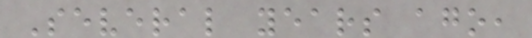Several years ago,
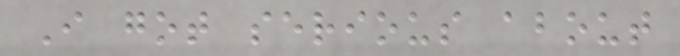I got serious about
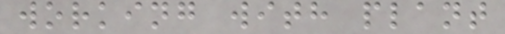working with plant
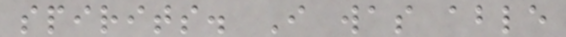spirits. I was able
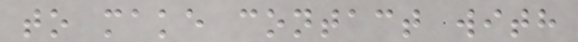to make contact with
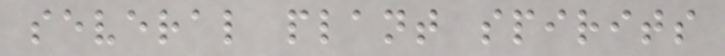several plant spirits
